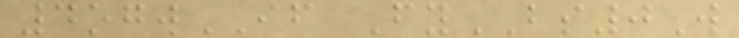4ogwIF FyBS0W
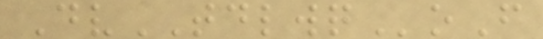DvTDLWQoF
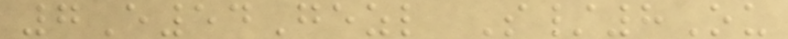7E54Gezl S/8Ou
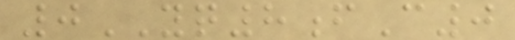0YQ8fC0
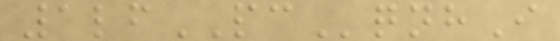1lfPCqnhI
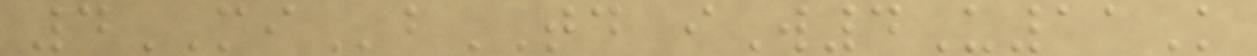4MIbTD iW4U11K
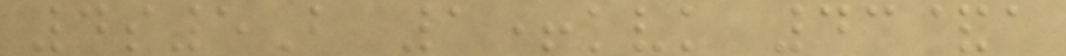4s5B 1+kvk 43&a
